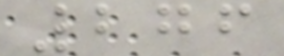276
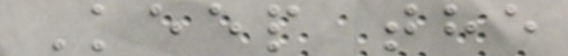Keep the
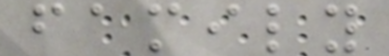family
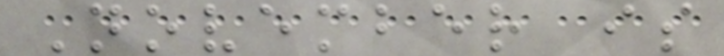November is
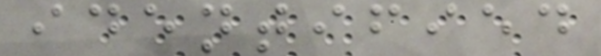identified
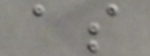as
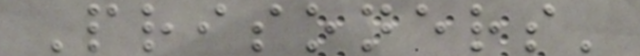Prisoners'
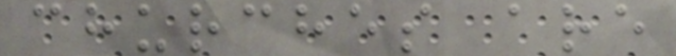churches are
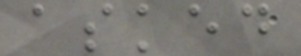asked
